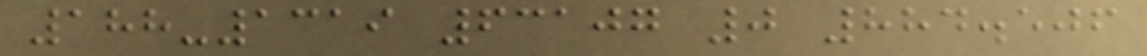188-1319 63107 0 884.506
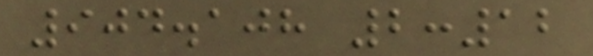904.108 2:12
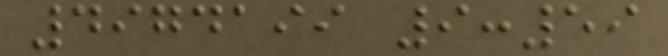4974199 9:59
